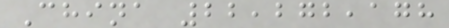China 22,272,178
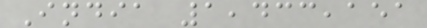India 1,433,151
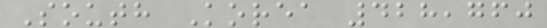South Korea 428,760
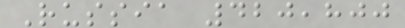Russia 420,800
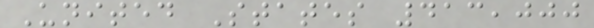United States 413,000
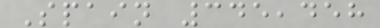Spain 345,458
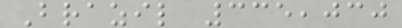Brazil 335,030
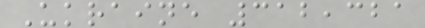Ukraine 312,321
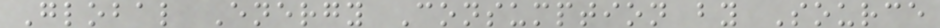Global Energy Consumption by Source
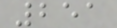251
